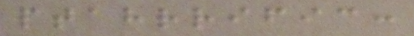ptahrrific:
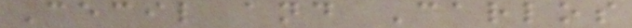Cecil and Carlos
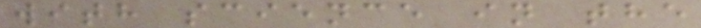with science in the
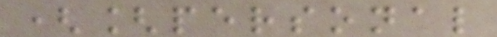([personal
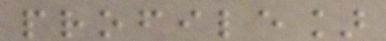profile]
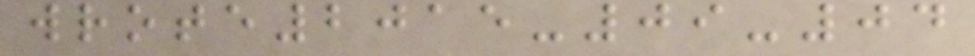wrote2015-09-04
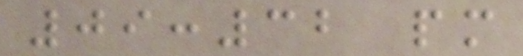09:32 pm
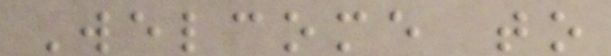Welcome to
